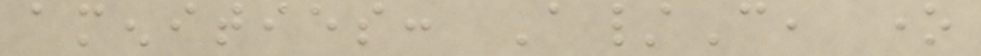amenities: A/C, one
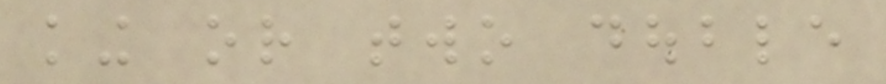king or two double
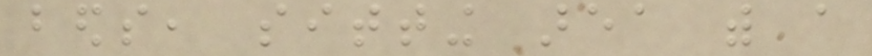beds, sitting area with a
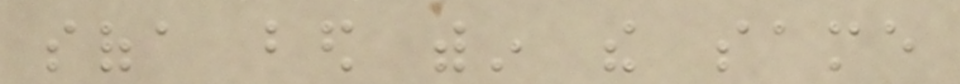sofa bed within the same
